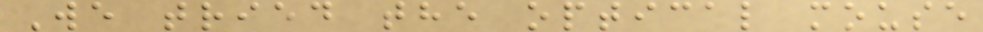We tried the optical mouse
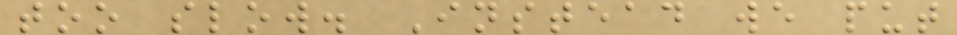too slow. Instead we put
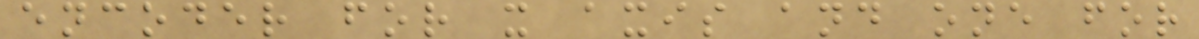encoder for x axis and one for
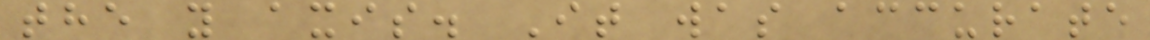the y axis. It was accurate
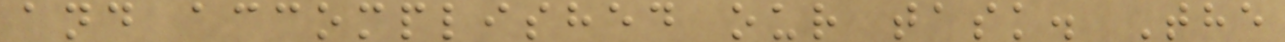and accomplished our task. The
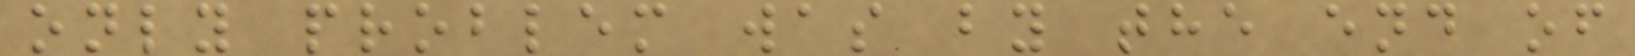only problem was by the end of
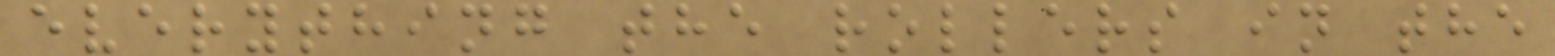everything the rollers in the
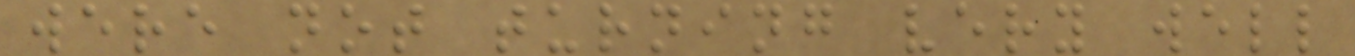were not turning very well
